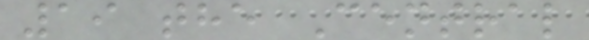19 the Central
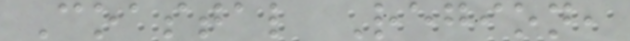Coastal Region,
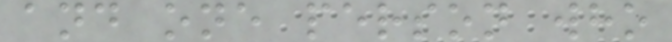and one person who
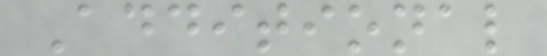Additional
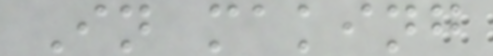In making
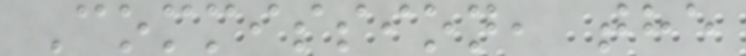Commission, the
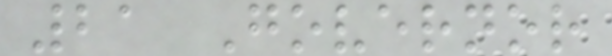21 Governor
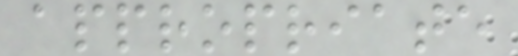appropriate
